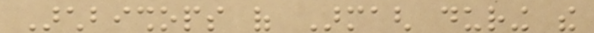Archbishops of Armagh during the
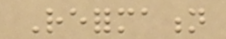Reformation
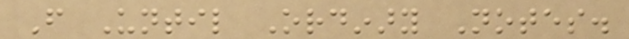From Until Ordinary Notes.
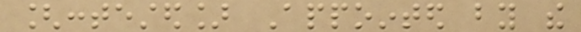[contested] Appointed by the
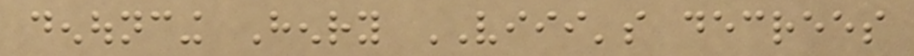denouncing Henry VIII's decrees
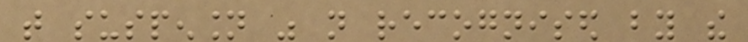that suspension was not recognised by the
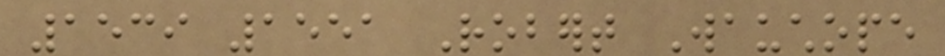1539 1551 Robert Wauchope
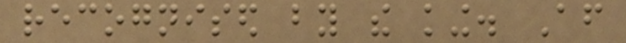recognised by the king. After
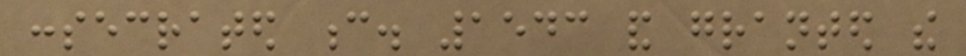consecrated c. 1543 and granted the
